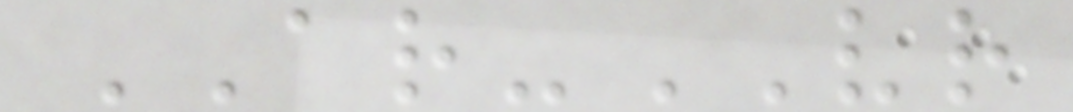AR-VR
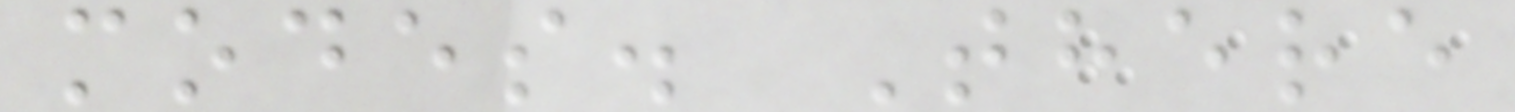modes. There
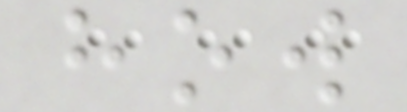how
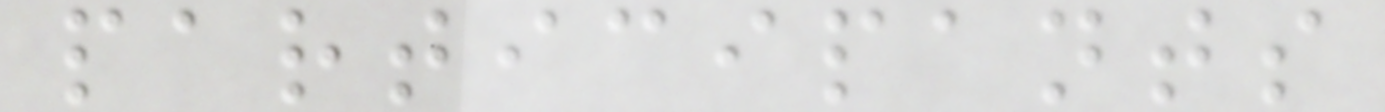participants
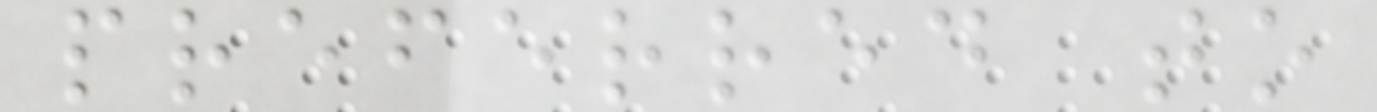preferred to
